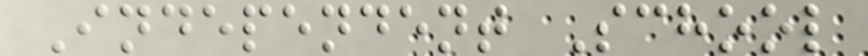Independent School
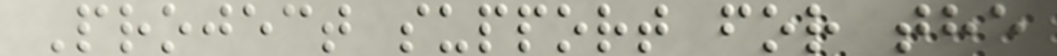Project support for the
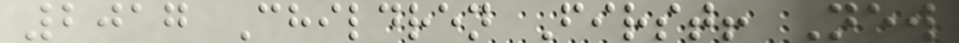2017 Children First! New
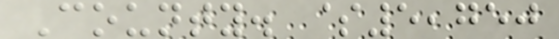County. $5,750
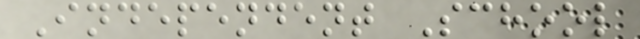Independent School
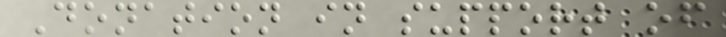Donation in support of
